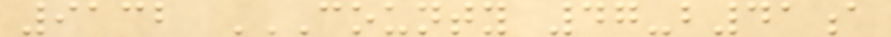9132 COUNTY 47-B41A
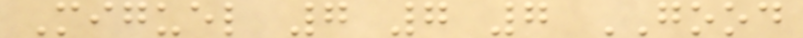Miguel 7 7 7 GOOD
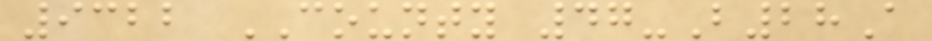9322 COUNTY 47-B28A
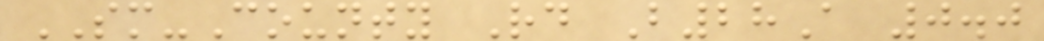SM-County Rd B28A 0.0
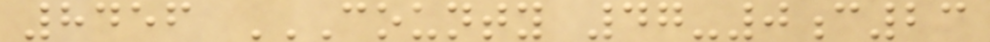8456 COUNTY 47-0C23
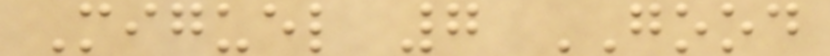Miguel 7 GOOD
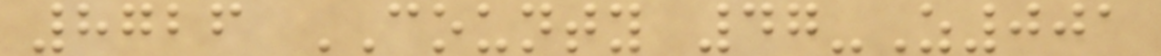8726 COUNTY 47-Z001
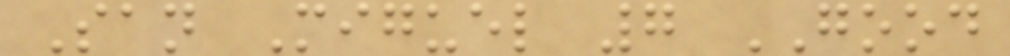San Miguel 7 GOOD
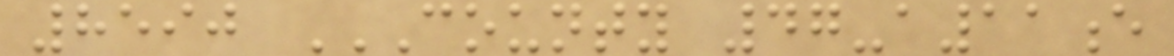8590 COUNTY 47-A11E
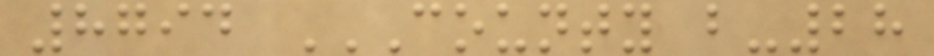8794 COUNTY B-28
